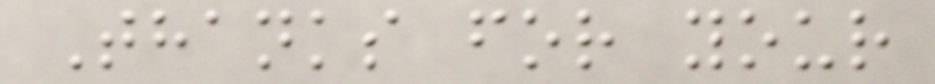Thanks for your
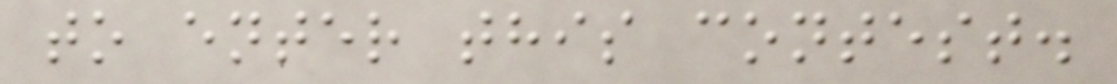to enter this contest.
